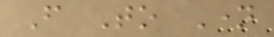From To Name
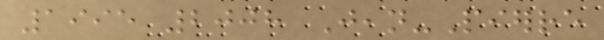1995 2008 Jean-Pierre
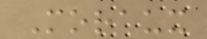Moraux
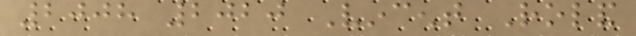2008 2020 Vincent Roland
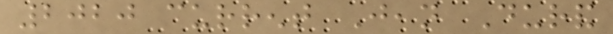2020 current Jean Durand
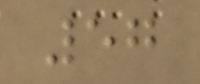57
